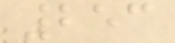253
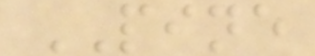PINE
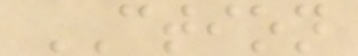CTION
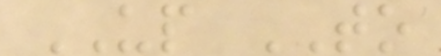UP TO
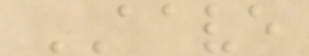AAVE
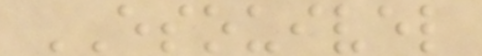ESOUIVEL
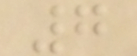7
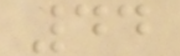44
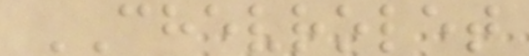CHEVROLET
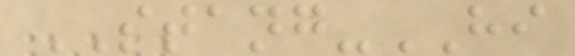STANG-HI
